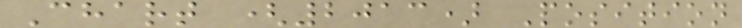Chart (2013) Position
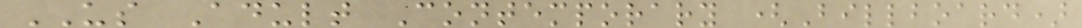US Adult Contemporary (Billboard)
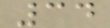34
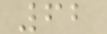62
